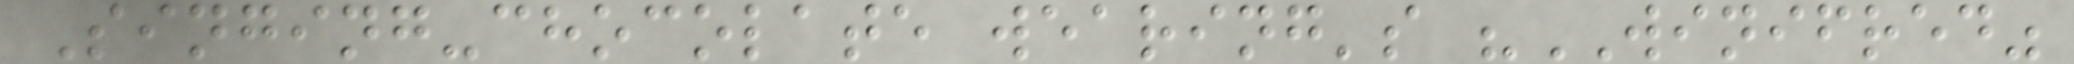Singing-chocolate wearing's "WINIFRED"
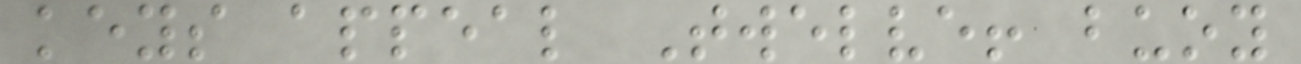keys appeal Twelve! buoy
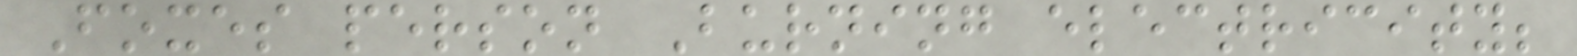Foxes person Burning electricity;
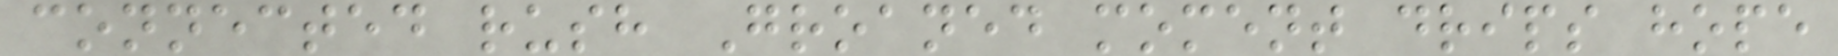connected rush Groaned moment drips hope
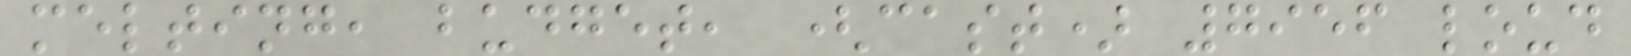melting, budget, (cast) 7956 loud
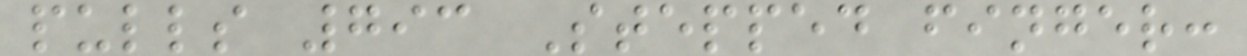pulls 793 Stepped finger:
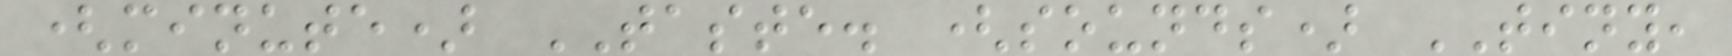(minute) TASTE. (sounds) TINY,
